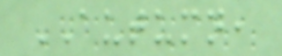AUTUMN,
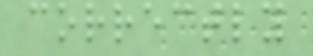correctly
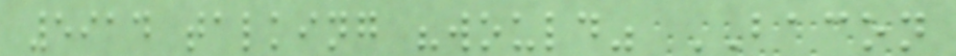5914 talking "would" BACON
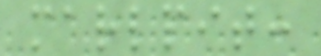marlpit:
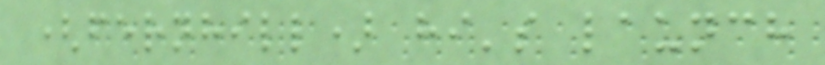(fernhill) hi's launch
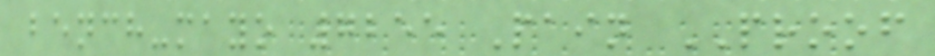bench-mayo 7255 Pain PROOF
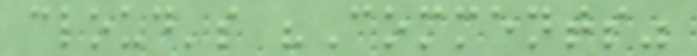cloud's "Comments"
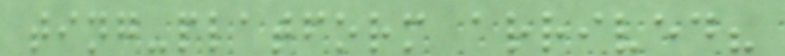ting-platform arrived?
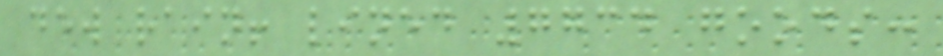dew rain! lined 7734 goods:
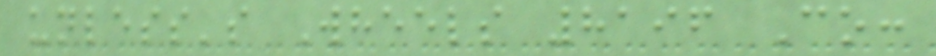unless's Wheels 8196 Co:
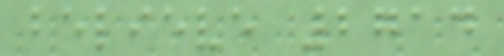believe 2714
